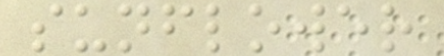sunflower
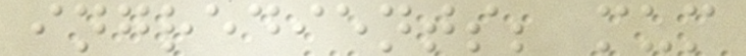ingredients; mum
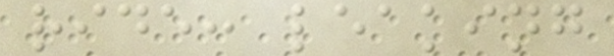ride: leaking
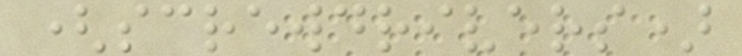(screwdrivers)
